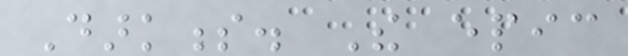Darkness. The epic
